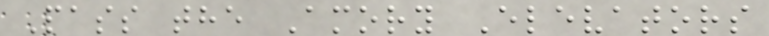Pass the Amory Elevators
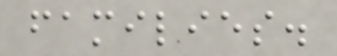families.
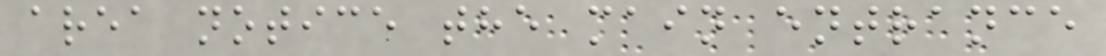area notice the main entrance
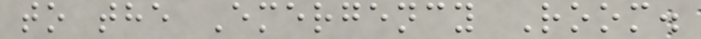to the Emergency Room.
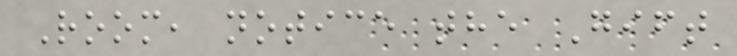Room, notice the Gift
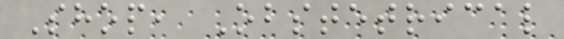Shop, Obstetrical
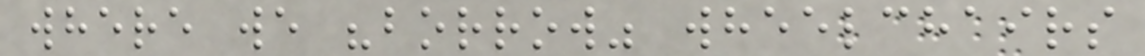where we "borrow" wheelchairs
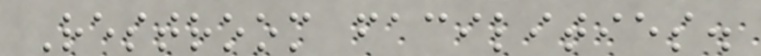Restroom facilities.
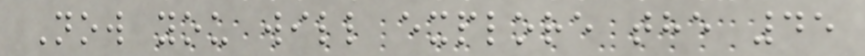Now you will explore the 45
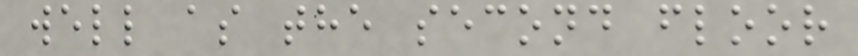well as the second floor
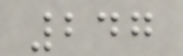247
